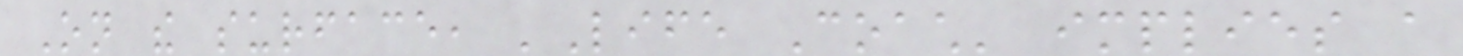On the surface, 'Life Coach' implies a
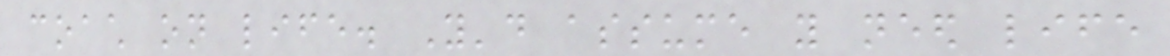coach on life. You'd assume you need life
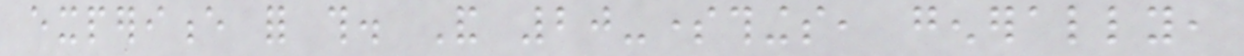experience for this. And 20-somethings, generally,
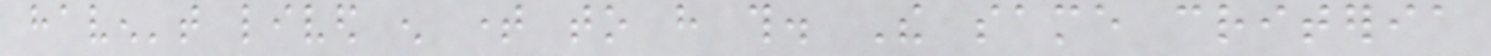haven't lived enough time to have this. The same criteria
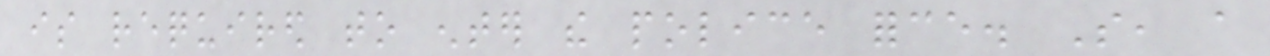is required to enter the police force. So, a
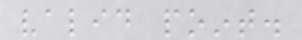valid point.
